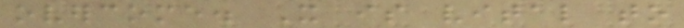overcome. It is vital to
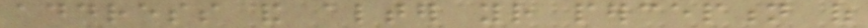address and alter your perception of
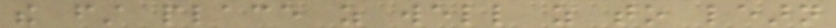the first place as well as to learn
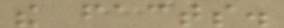the facts.
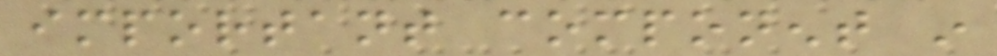important component in
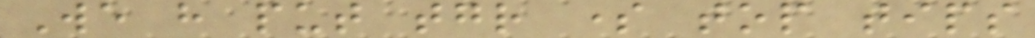We have put together some top tips
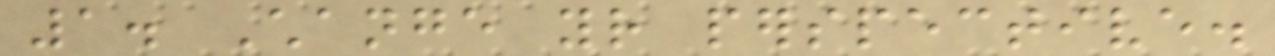1. Change your perspective.
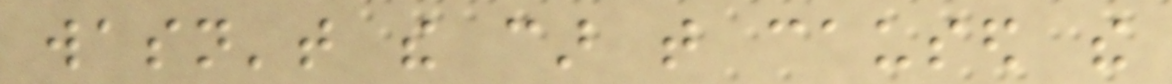wasn't the car that caused the
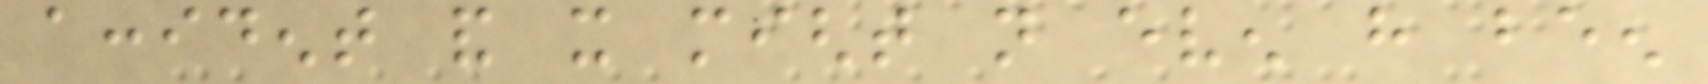accident and it might not even have been
